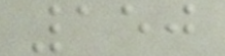150
